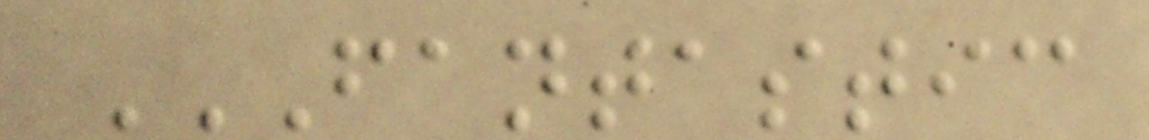FANTASTIC
